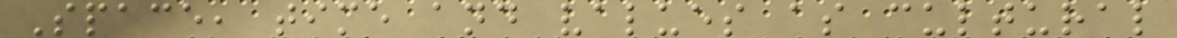Space, time and values as cultural
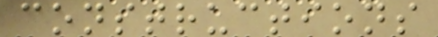constructions
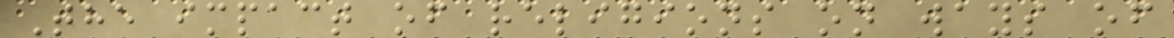The impact of religions on ways of
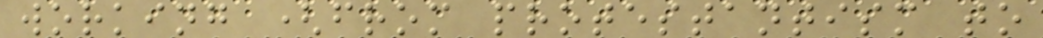working (from protestantism to
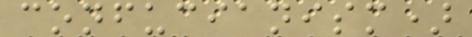confucianism)
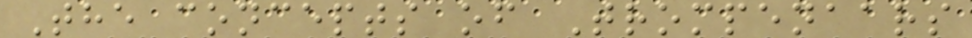The concepts of Trompenaars
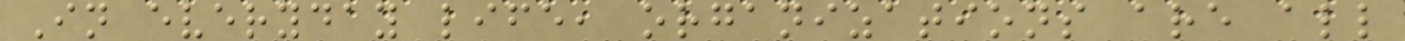In everyday life, organizations are all
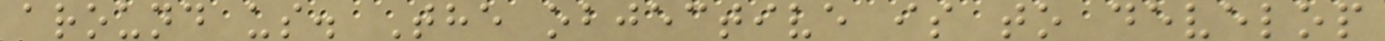around us. The objective is to develop
